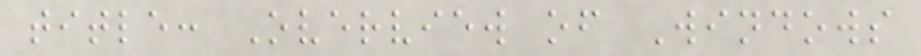title: Overview of Windows
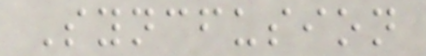Syncfusion
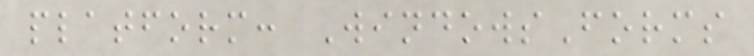platform: WindowsForms
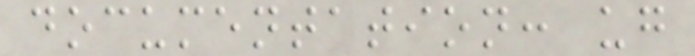documentation: ug
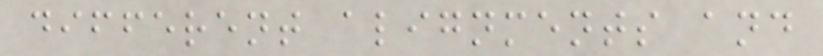different alignments and
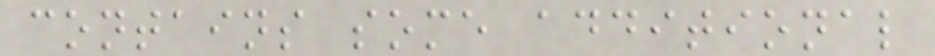contains some additional
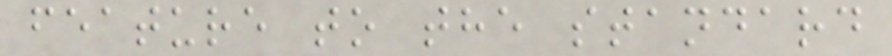feature to the standard
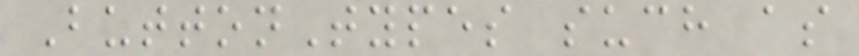ButtonTypes such as
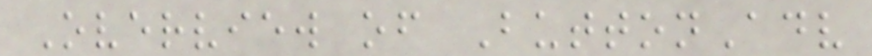Overview of ButtonAdv
